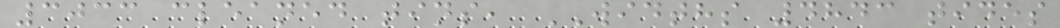3033 cleaned tins, WIDTHS 4843 tides
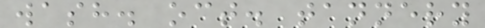wash. oct. tannery
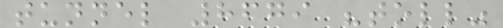tunnel 8679 "toll"
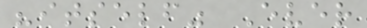"itself" Ever
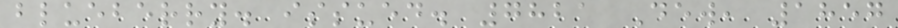blueberry. issued. 7821 Dew, 1857
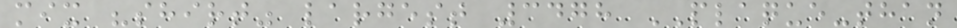mix "shirt" largest 3478 PLAQUE-than
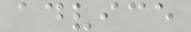advice
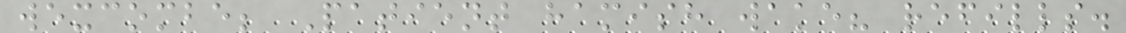wexcombe; Patient hamish wake? refills.
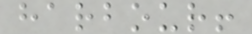harbour!
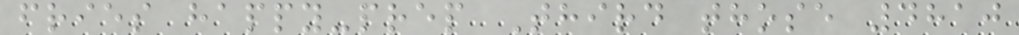fries happy-prep Third those 4810
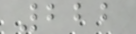222
